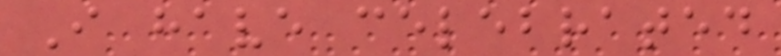I have celebrated
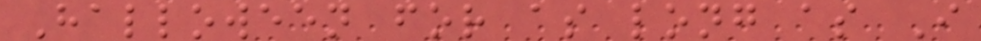Halloween for as long as I
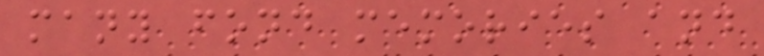many fond memories and
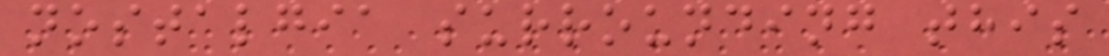nostalgia surrounding this
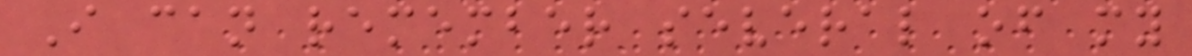I can remember several of my
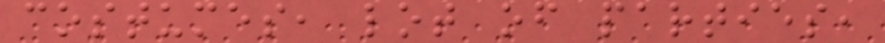costumes, lot of parties,
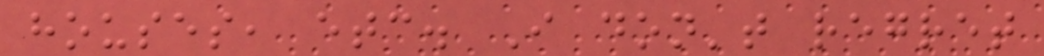houses, etc. I don't regret
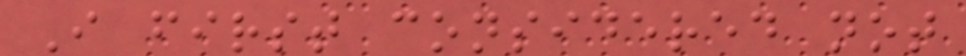I first considered not
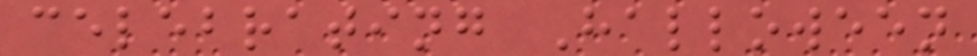celebrating Halloween
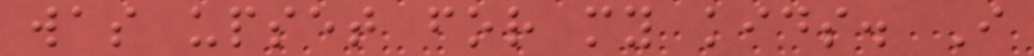was upset for my kids. I
